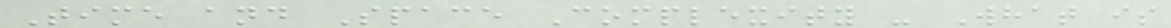Time and Space Complexity - What is
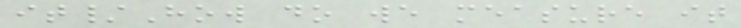it/How do we measure it
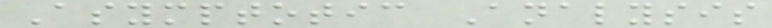Asymptotic Analysis
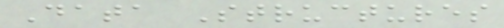Data Structures
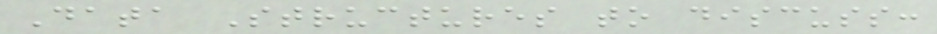Data Structures to discuss:
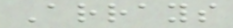Arrays
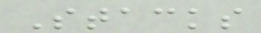Stacks
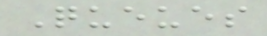Queues
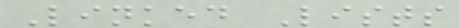Linked Lists
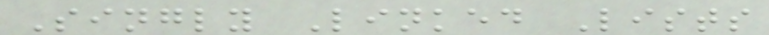Singly Linked Lists
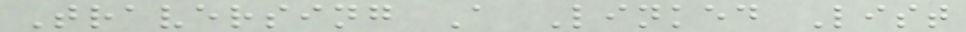Traversing A Linked List
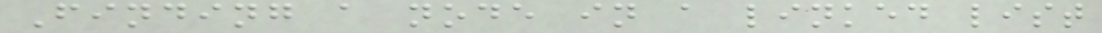Finding a node in a linked list
